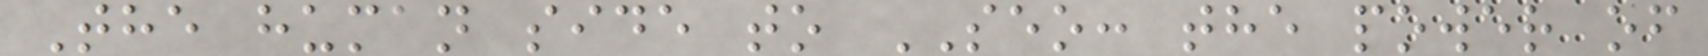The human side to SEO: the power of
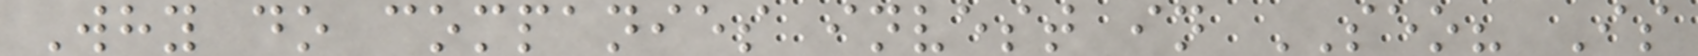Why do companies invest in SEO? Is
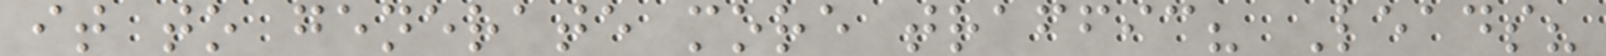it to generate more traffic? Leads?
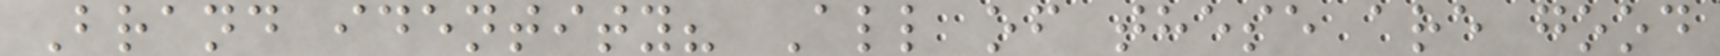Brand identity? All of these are good
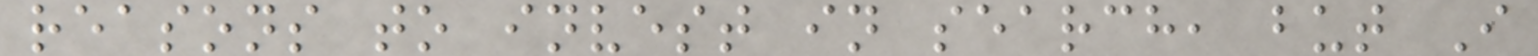reasons to invest in search, but I
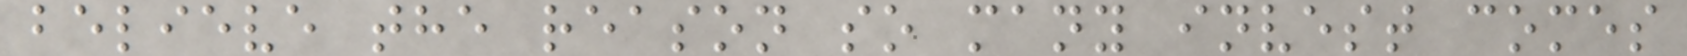believe the reason so many invest comes
